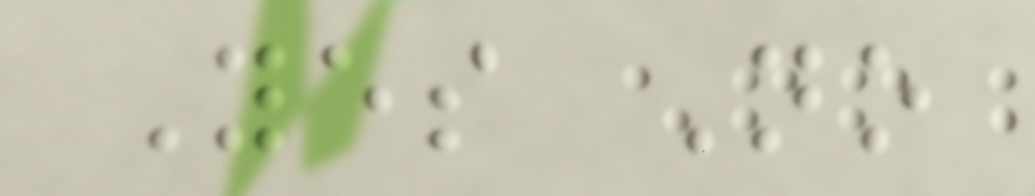Yes No
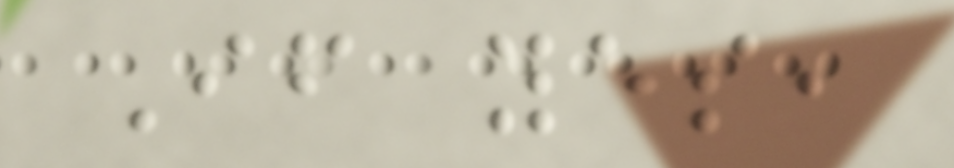If yes,
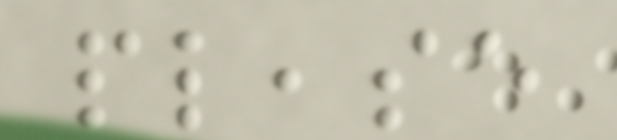please
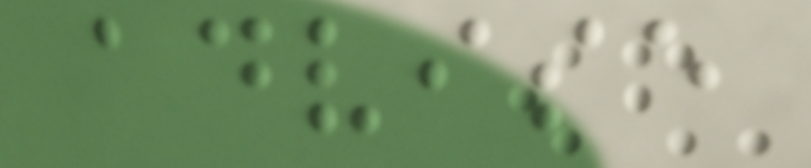advise
